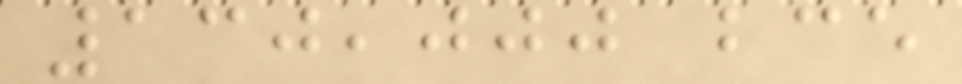130,000 bce
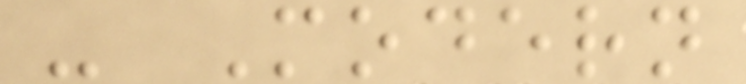- Modern
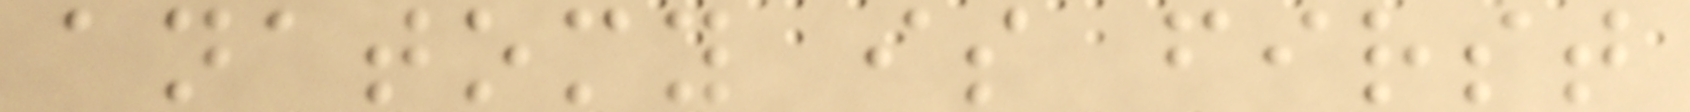anatomy is first
